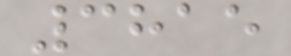3815
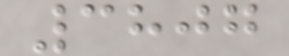3807
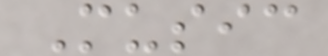Music
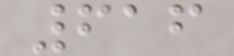616
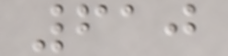610
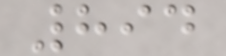894
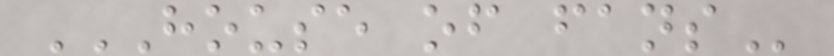HOUSE OF FANS
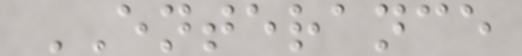ENTERANCE
